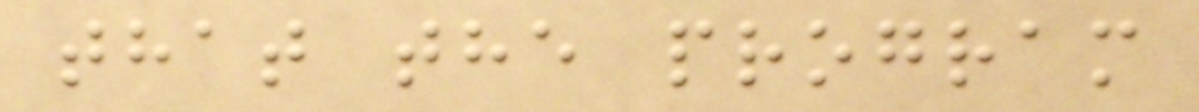that the program
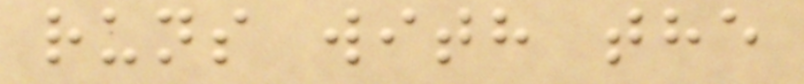runs with the
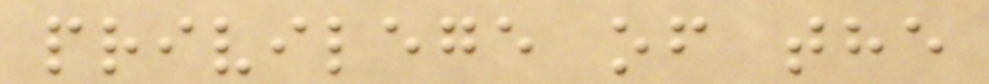privilege of the
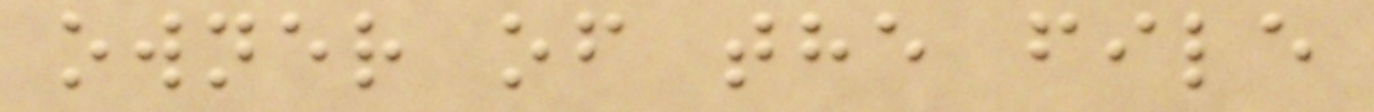owner of the file
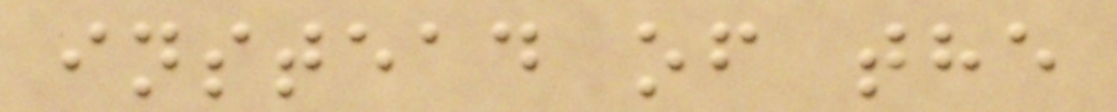instead of the
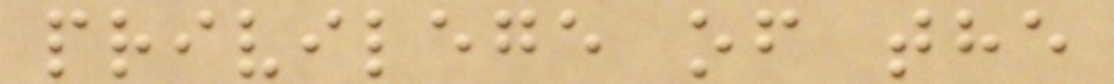privilege of the
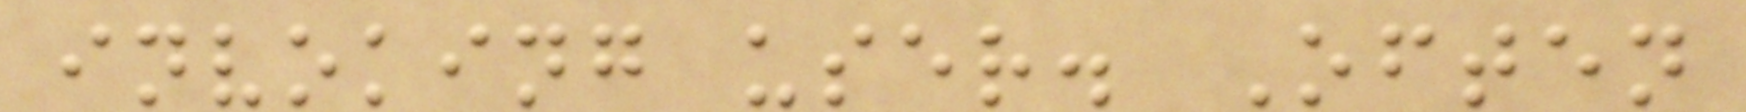invoking user. Often
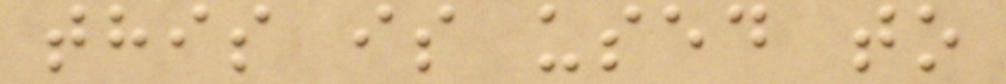this is used to
